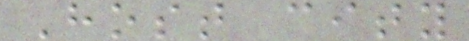Host city
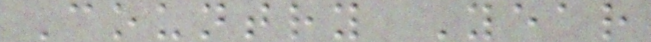Country Year
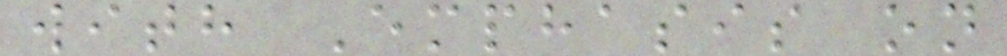with Emphasis on
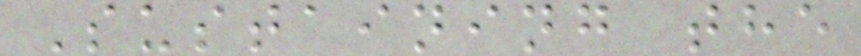Sustaining the
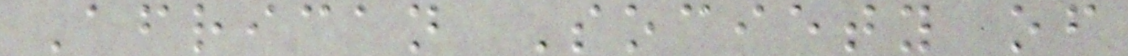African Society of
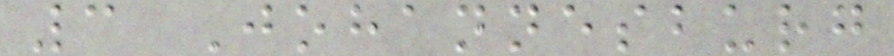3 Johannesburg
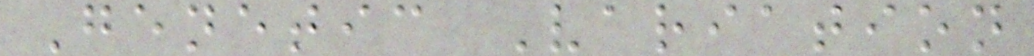Genetic Variation
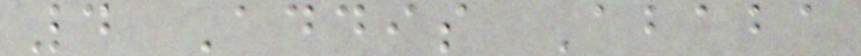4 Addis Ababa
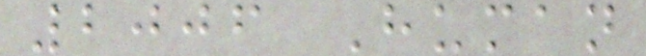2006 Human
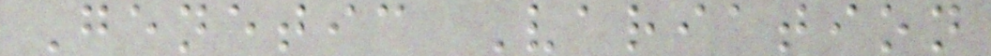Genetic Variation
